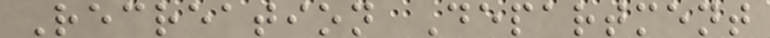Recreation Department
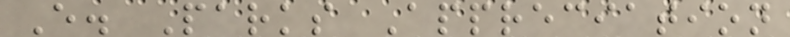E. Parks Appreciation
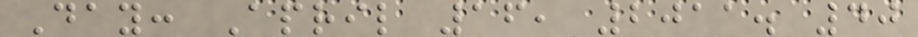Day: April 16, 2011. 40
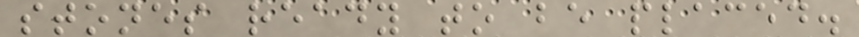stones ready to be placed.
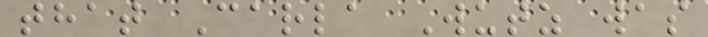that Carla Wutz was
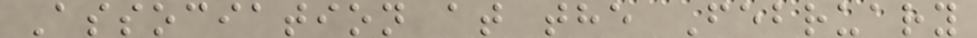Association at the February
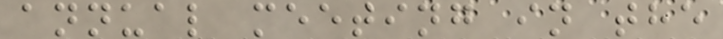annual meeting in the
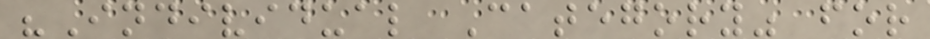"Individual Category" for
